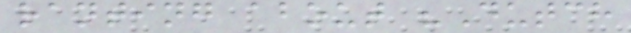ranting about "Dutch
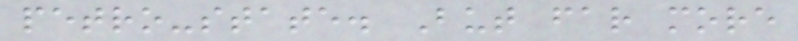petro-state. But far more
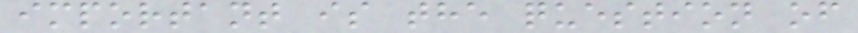important is the question of
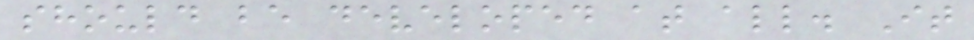should be developed at all. It
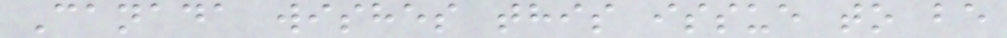Canada wishes this issue to be
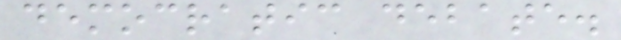democratic debate.
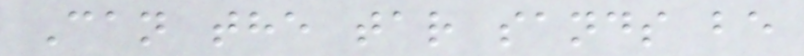Can the tar sands be
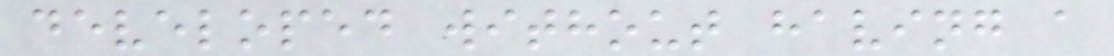developed without having a
